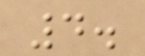4.
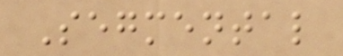Segmental
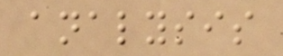analysis
